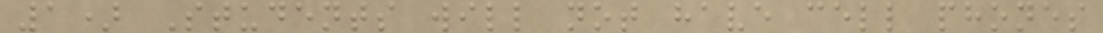1) Students will not have cell phones
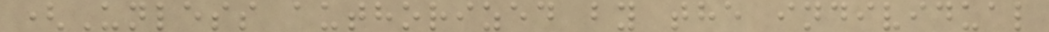(Unless authorized by the individual
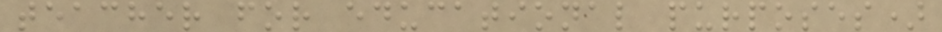teacher for educational purposes)
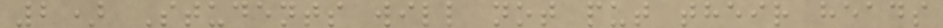2) Students will not put their heads
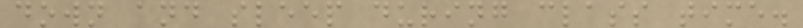down and sleep during class time.
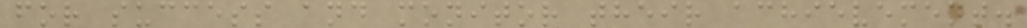for success and monitor their achievement.
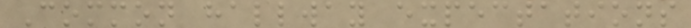Common hallway expectations
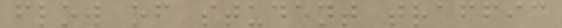flow of student traffic
